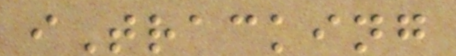iTracking
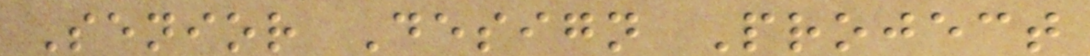Senior Design Project
